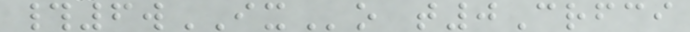#6wIXo t0Crfci
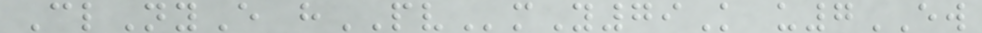ClNyE hPVmY79K u7EW
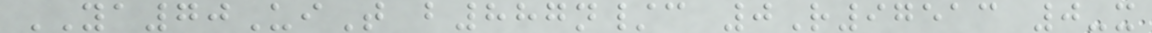YA70UiT b887n/c 0R97513 0-x
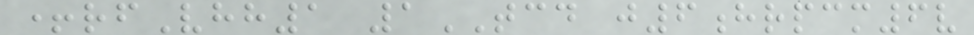+rfVhh1 1TCD j6hrpcm6v
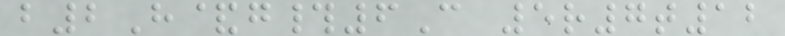b2H&g#6C 5r7t12
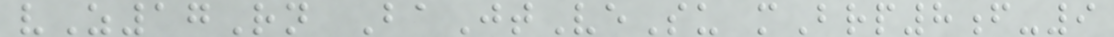vZ17Rn BaJtVeSu mBrp8f-9
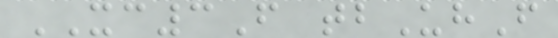XC3F tbUhF
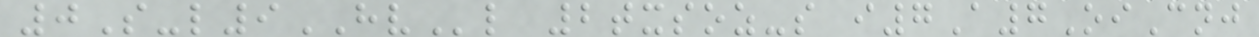0S-l9HVl 2txsoz-s i7A7OiCnj
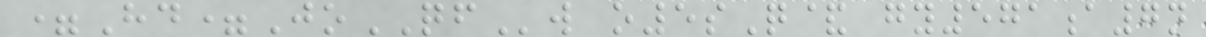=Hd=JoQFw o5sQ& gy571a7n
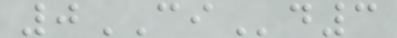0CId3
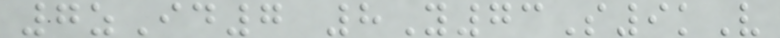7zId7 8Y73S9kV
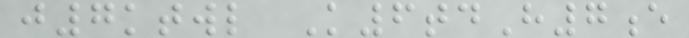j7ktwl K6tdH7e
